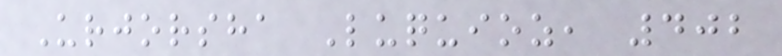Urjorsha Luquioz, 402
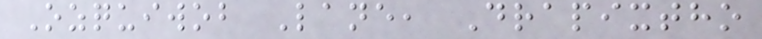Ozquiwob Lane, Drapixtho
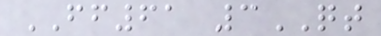FF61 3QT
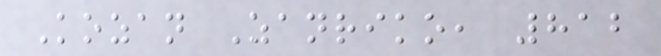Kozan Zanriko, 812
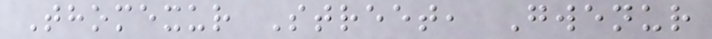Thomexur Street, Gwenur
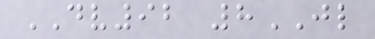DV92 8JL
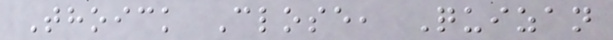Thoick Close, Quizan
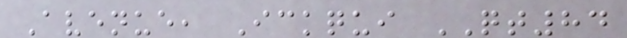Avenue, Ickqui QT84
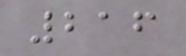216
